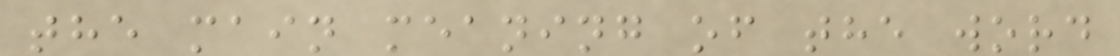the main meaning of the word
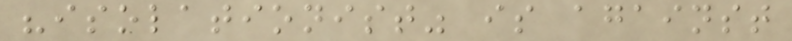"isolationist" is against
